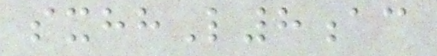sxhhL8ac
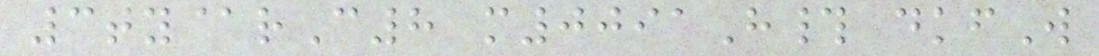3ty@rC8 m0091H# dkfW
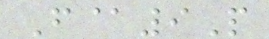F@9P
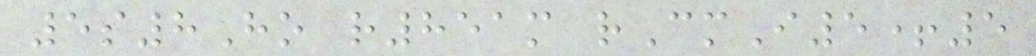5s8Ho r851m rCmI5+5
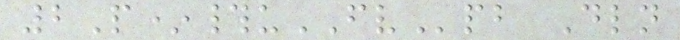2P*#uFVpb Dln
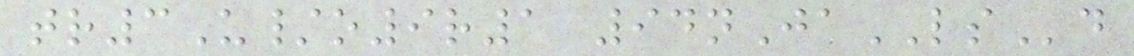tr3U/o9r1 94nJaLSd
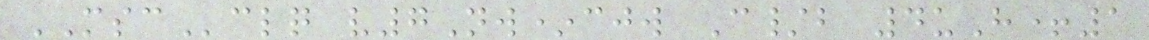MSCclq v7Nw*cjw C/b 4uH+1
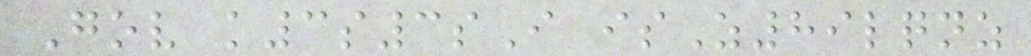Gov k3s3sI isZ89lqnz
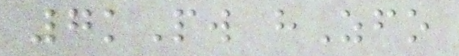7kPw hZfo
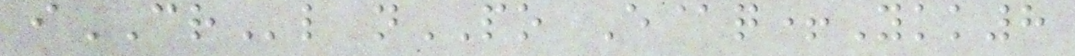iCRl nPO E@q+Ykk8
